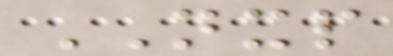NXP
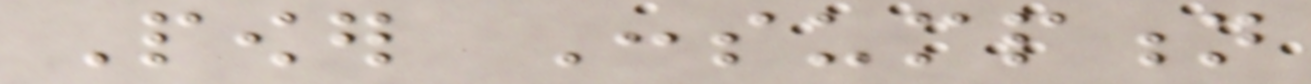Power Consumption
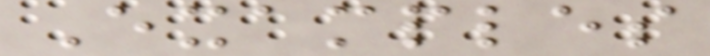Examples
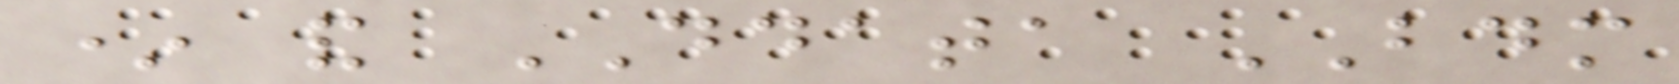* and DDATA BDM
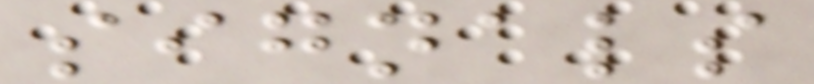signals
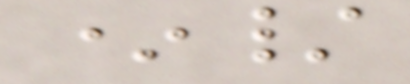*/
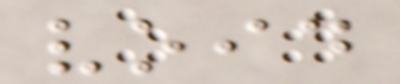void
